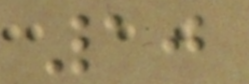10
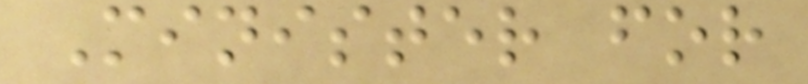Minister for
